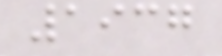1937
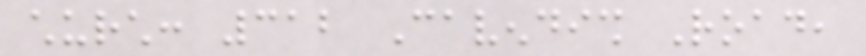church: 312 Cavendish Road,
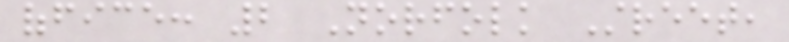office: 2 Norfolk Street,
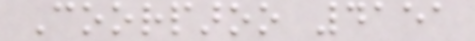Coorparoo 4151
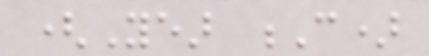(Year C)
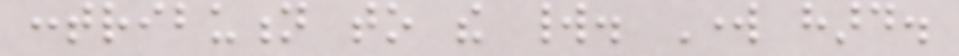contribution to the world. Work hard.
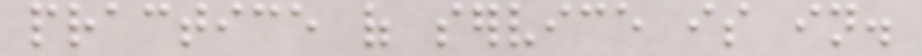practice of service is in.
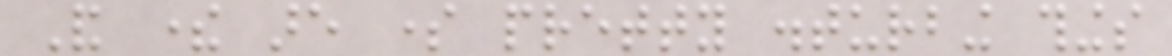And there are some pretty disturbing things
